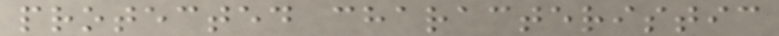protected characteristic
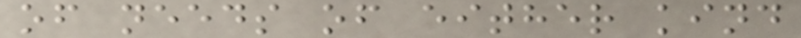of needs of either kind
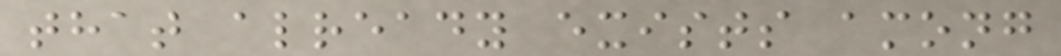that already exists among
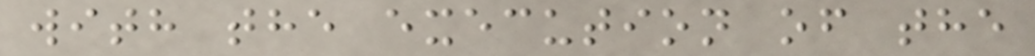with the execution of the
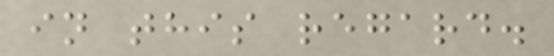in this regard.
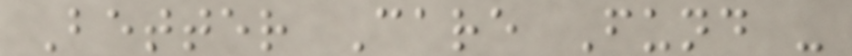Better Care Fund -
